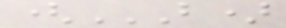(B)
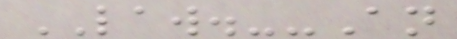LAW.--An
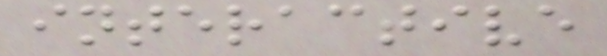interactive
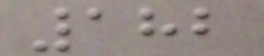182
